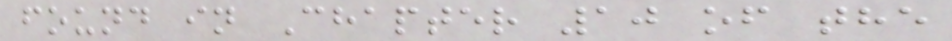found in Chapter 10 of the
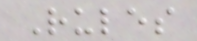Rules
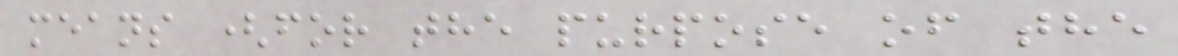means (for the purpose of the
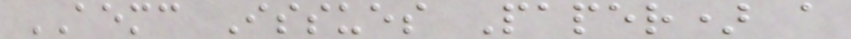AEMC Issues Paper) a
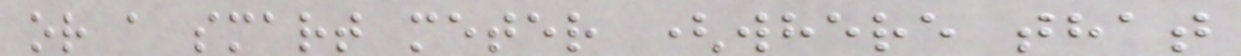or a smart meter (where that
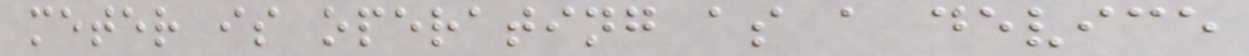meter is operating as a device
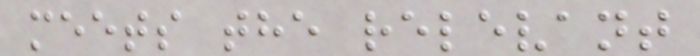meets the relevant
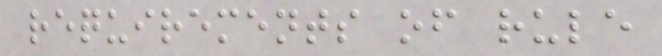requirements of rule
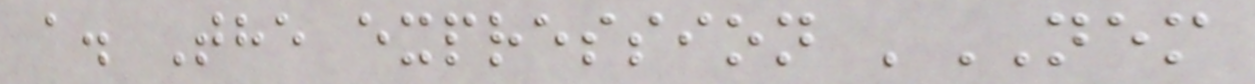a. The expression 'NEM
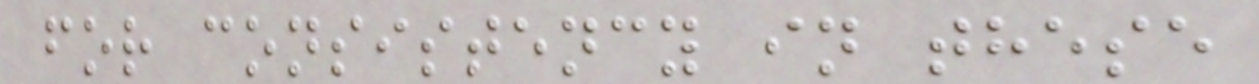for consistency in these
